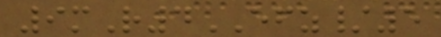9mR4EFZ/5
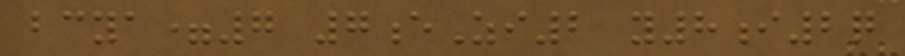bcya=7 7eZi2 y8i2q
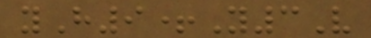yH9+Y3V
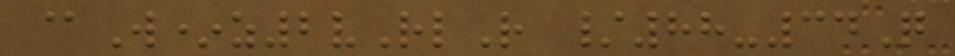@W*z2vRlR /88-34Q
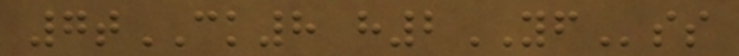7tCK8 h2YFss
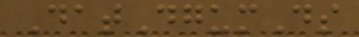DatDgumDs
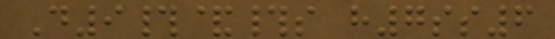D9#&#s h7ss6
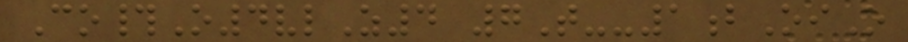Co#O4vlZ4 7T--1bOiO
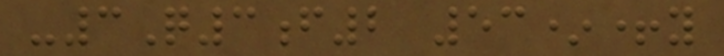-3Q3f2 53*+y
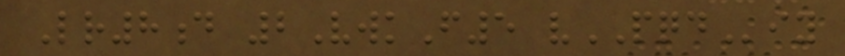Lr8d 2VwkF5 vPQDiy
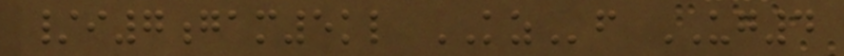/i7gam5kl KZf UG4
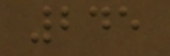245
